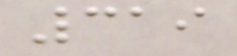319
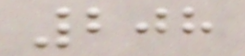208
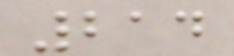214
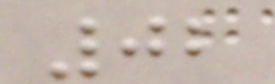02
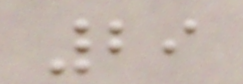29
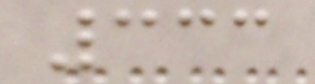333
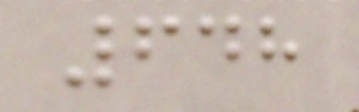648
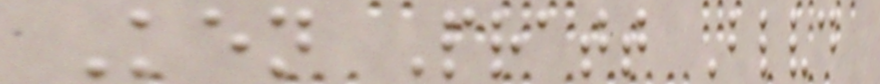Ken Pratt Blvd
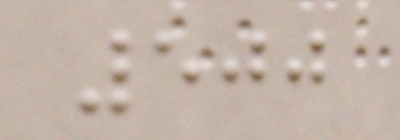500
